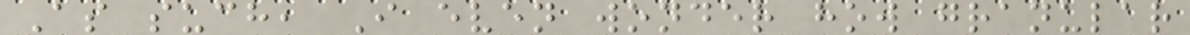As such, I even wonder how granular
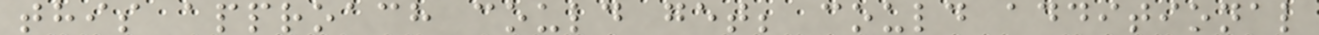this approach could get; could additional
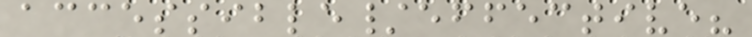accessible/effective?
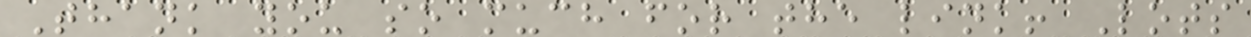Thank you so much for the link! Lots
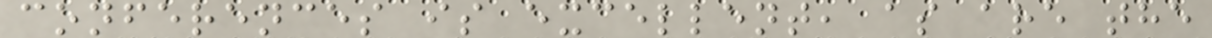conferences is excellent, as are the
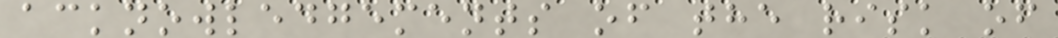acknowledgements of the risk of
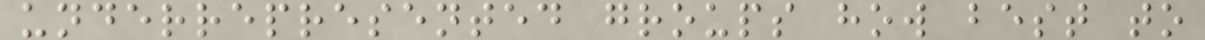underrepresented groups how best to
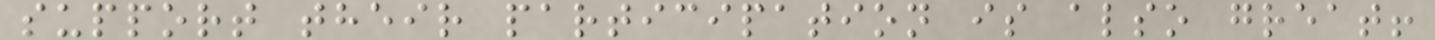support their participation is also great!
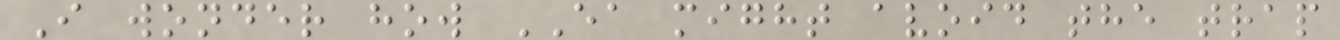I wonder how EA might avoid the trap
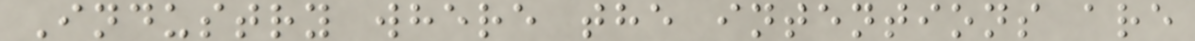Industry where the intentions are
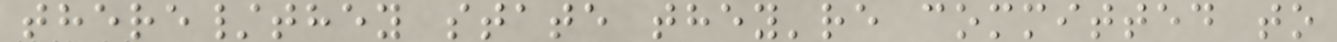there/they state they're committed to
